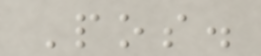Pos.
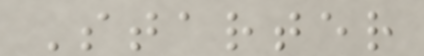Starter
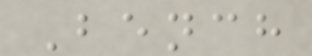Bench
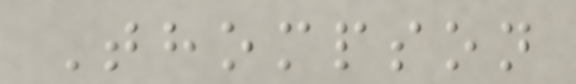Thompson
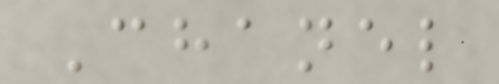Chanel
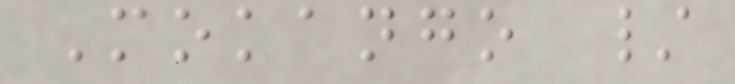Mokango /
